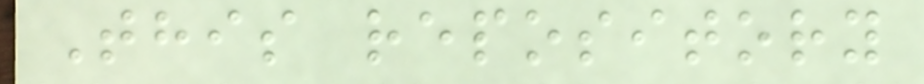This repository
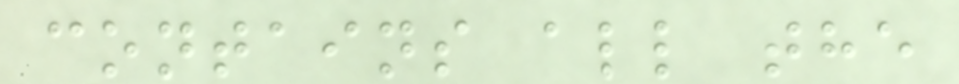contains all the
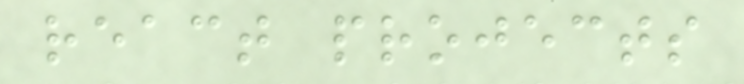react projects
